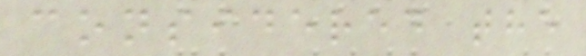considered the
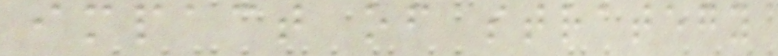impact of strategy
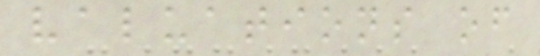valuations of
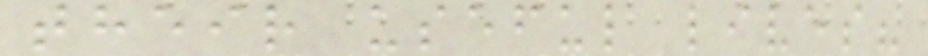their useful lives?
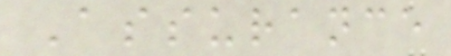Assurance
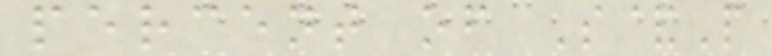percent of S&P
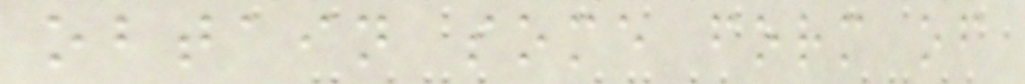obtain some form of
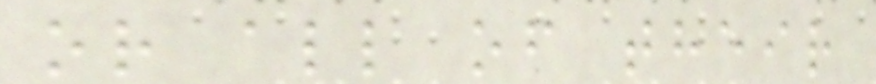or all of their
